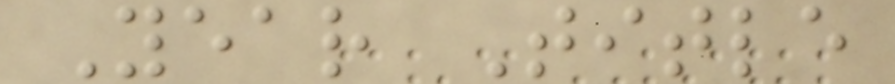Year Title
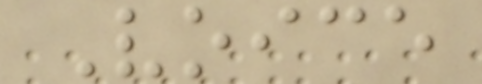Voice
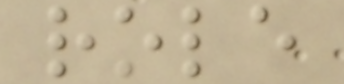role
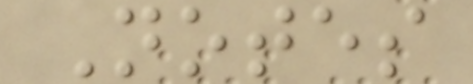Notes
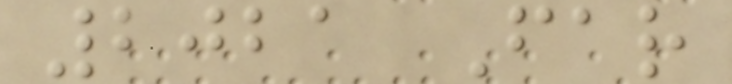2021 Far
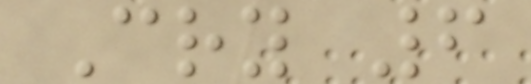Cry 6
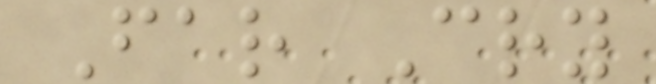Far Cry
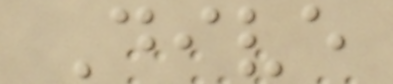Dive
